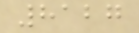8127
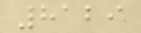8129
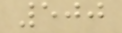500
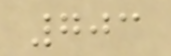703
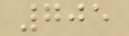705
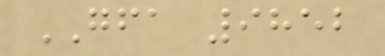GFA 9852
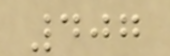407
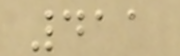411
